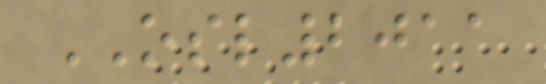OSL2011
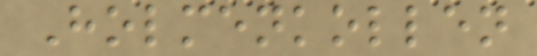Holmenkollen
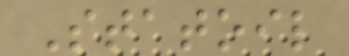Statoil
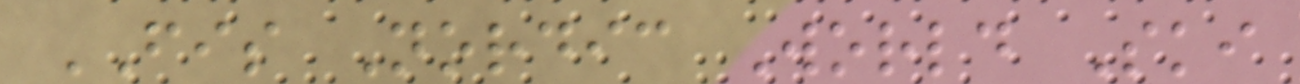FIS Nordic World Ski
